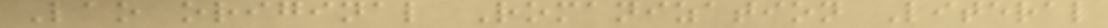Lao original Romanization Literal
